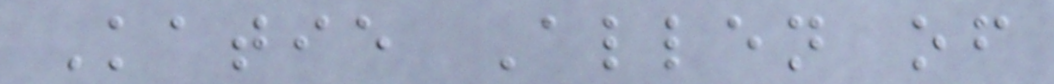Katie Allen of
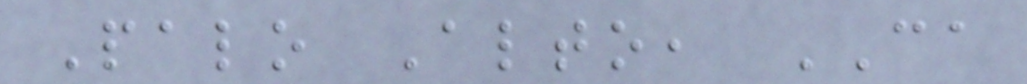Palo Alto, CA
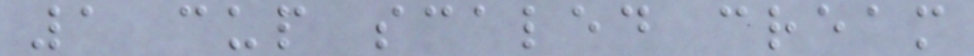1 cup scaled cream
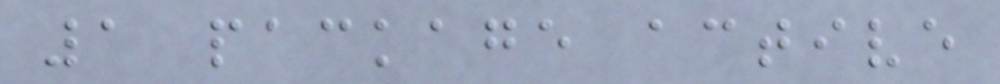1 package active
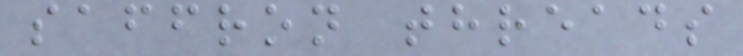saffron threads
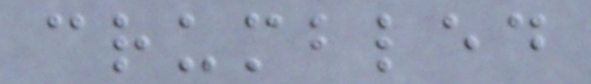crumbled
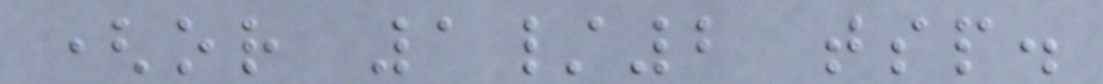(or 1/2 tsp.
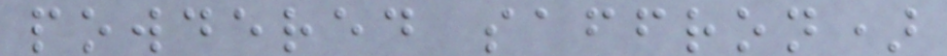powdered saffron)
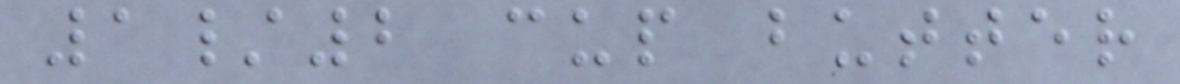1/2 cup butter
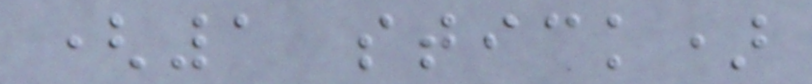(1 stick)
